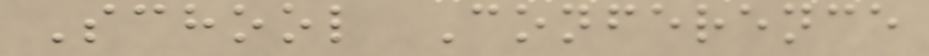School Conference
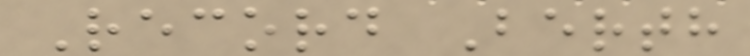Record Berth
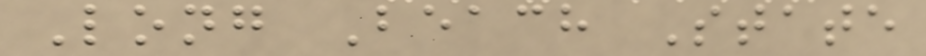Long Beach State
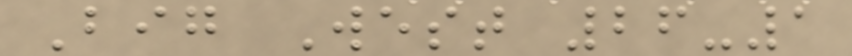Big West 26-1
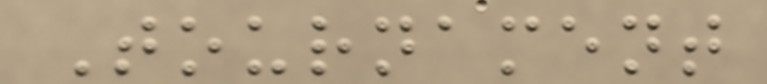Tournament
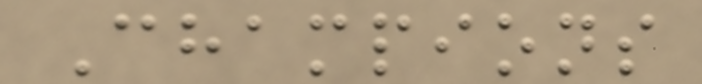Champions
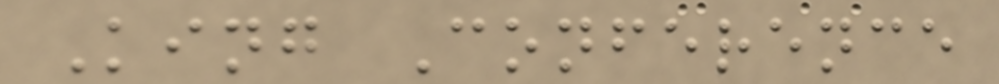King Conference
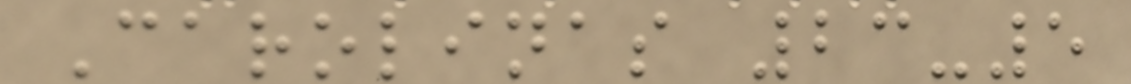Carolinas 23-5
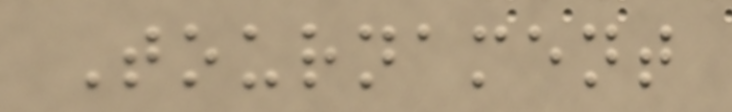Tournament
